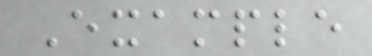Example
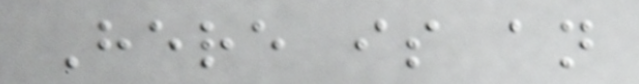Here is an
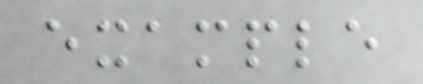example
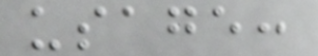usage:
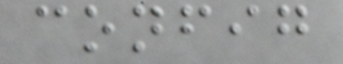config
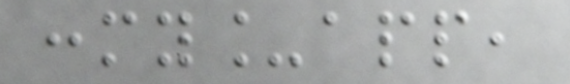:my_app,
